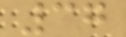37
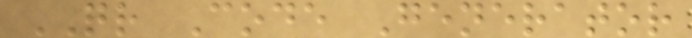QR Code Generator
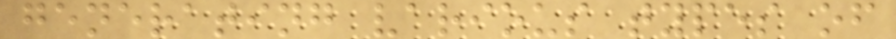generating various types of
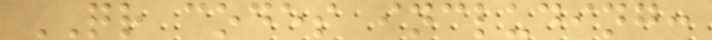QR codes including:
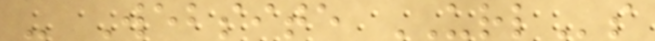- Website URLs
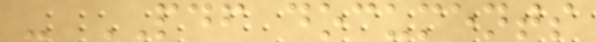- PDF documents
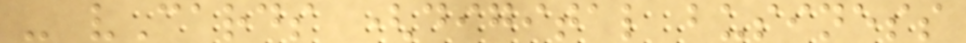- vCards (digital business
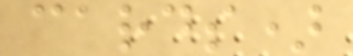cards)
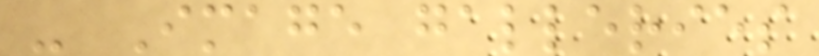- Image galleries
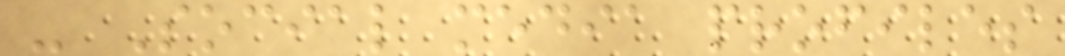- Social media profiles
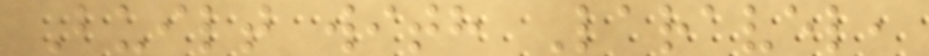Built with Laravel,
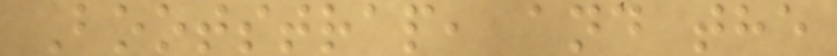Bootstrap, and the
